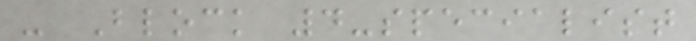- Block 4-specialist
